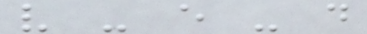v - e - d
